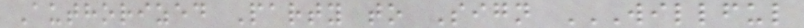Authorized Party to Sign WILLFUL
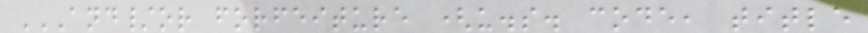AND/OR FORFEITURE (U.S. CODE, TITLE
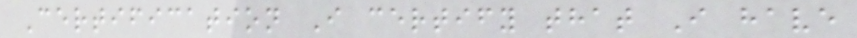Certification I certify that I have
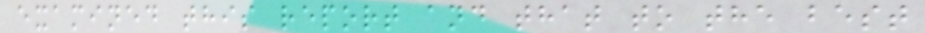examined this report and that to the best
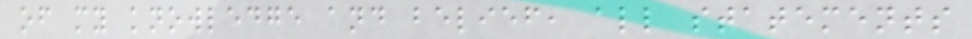of my knowledge and belief, all statements
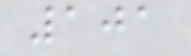101
